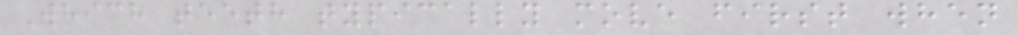Which teeth typically move first when
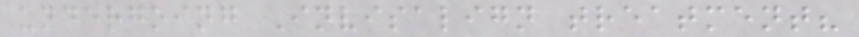undergoing Invisalign treatment?
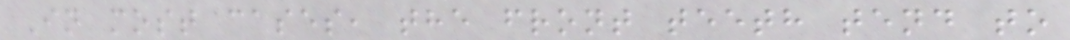In most cases, the front teeth tend to
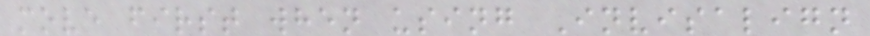move first when using Invisalign
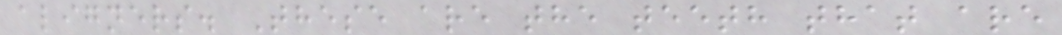aligners. These are the teeth that are
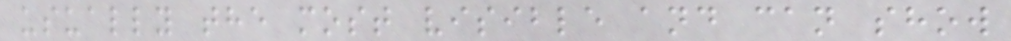usually the most visible and can show
